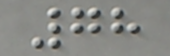78
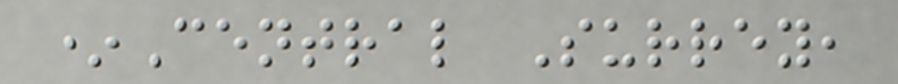*Central Surrey,
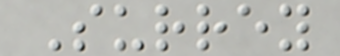Surrey
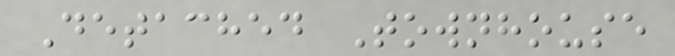Detached Townhouse
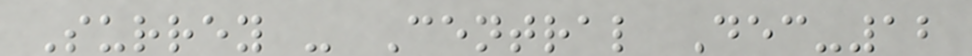Surrey - Central Dec-12
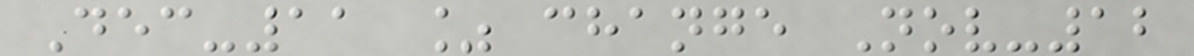Dec-11 % change Nov-12
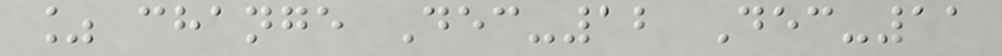% change Dec-12 Dec-11
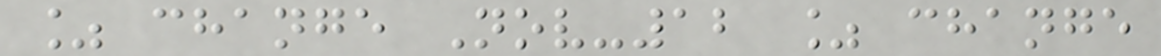% change Nov-12 % change
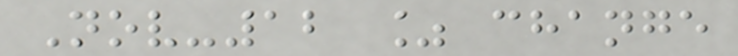Nov-12 % change
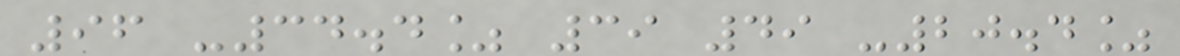96 -34.4% 39 49 -20.4%
